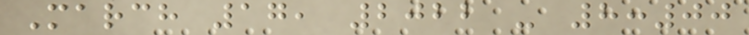March 17, 2022 - 8:00
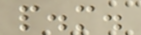p.m.
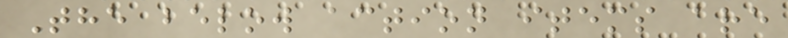The below action items are
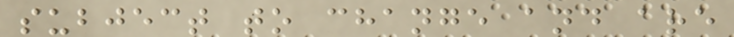subject to change and are
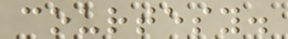courtesy.
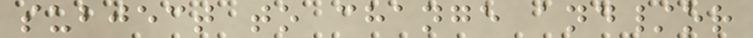subject to change and/or
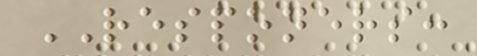RESPONERS:
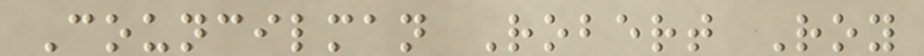Councilman Robert Roy
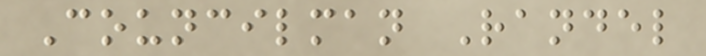Councilman Randel
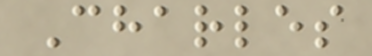Charles
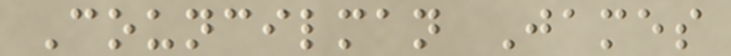Councilman James
